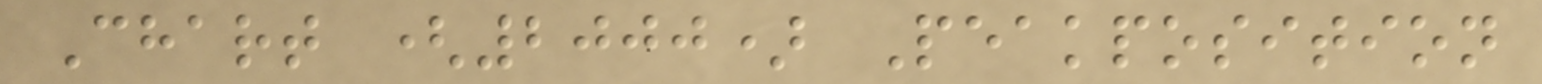Chart (2000) Peakposition
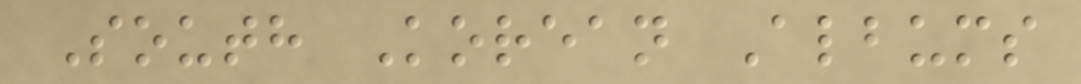South Korean Albums
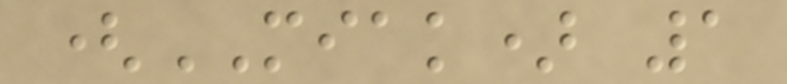(MIAK) 1
